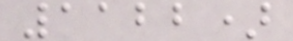1122)
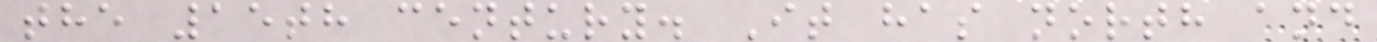the 15th century. It has north and
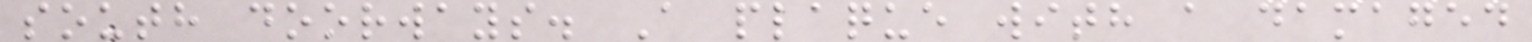south doorways. A plaque with a damaged
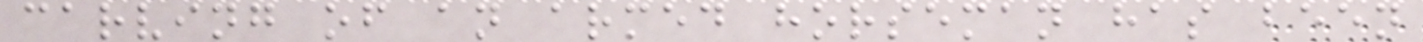carving of an armed horseman has been
